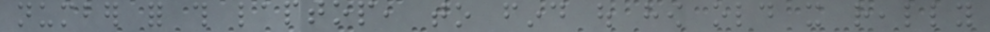number for this laptop, to find out how old it really
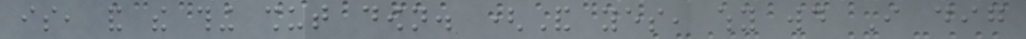is, and the thing shut down. (And yes, why would I dig
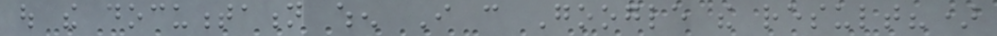out the documentation when I can Google the result?)
